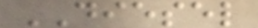DIESEL
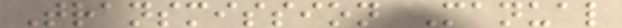Transmission Manual
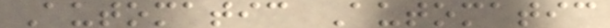Automatic Automatic
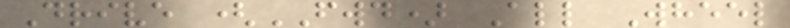Drive (FWD) All Wheel
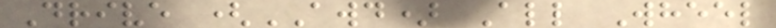Drive (AWD) All Wheel
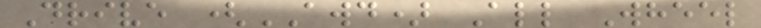Drive (AWD) All Wheel
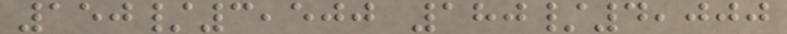150/3,500 180/4,000
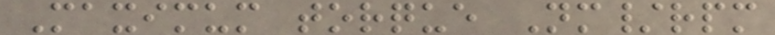Maximum torque Nm/rpm
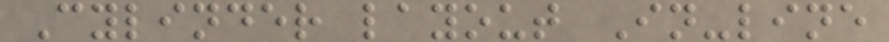Cylinder layout In-line
